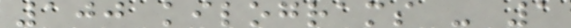100 kilograms - 1
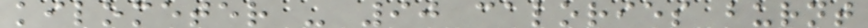kilometer - 90 calories burnt
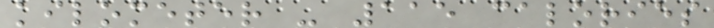kilometer - 115 calories
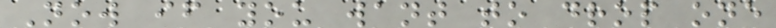Now if you want to drop one
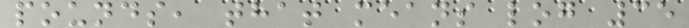pounds, that means log 35
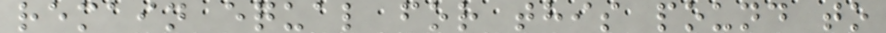remain equal for this pound to
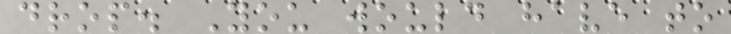drop. You would have to
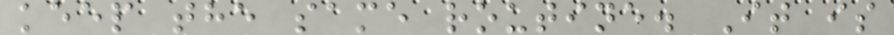keep the same routine. It is
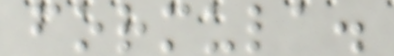formula.
